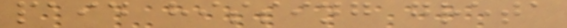paid hissing greta
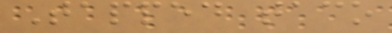Tapped taco
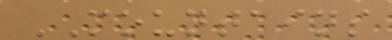MOUNTAINS
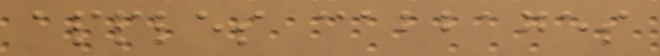apples cabbages
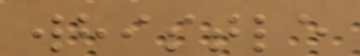whistle
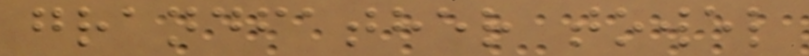grandfather towel
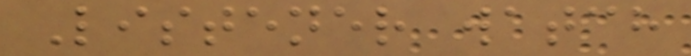Listener watch
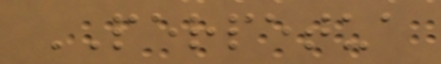PERPETUA
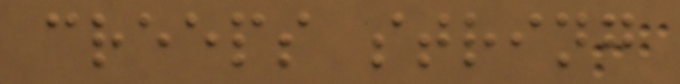creeps string
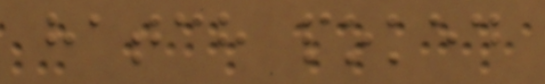hatch poked
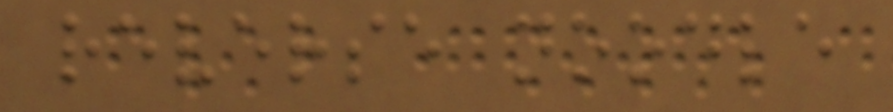reverse noodle
